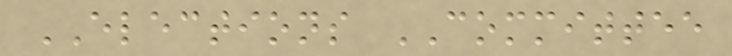ELECTIONS COMMITTEE
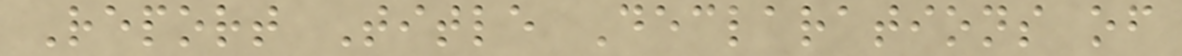Report Title Declarations of
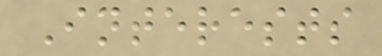Interests
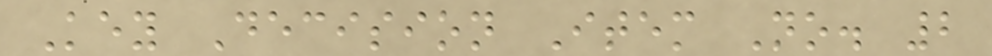Key Decision Item No. 2
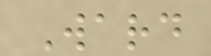Ward
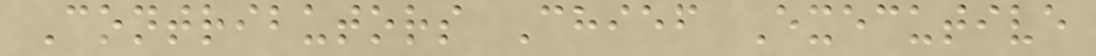Contributors Chief Executive
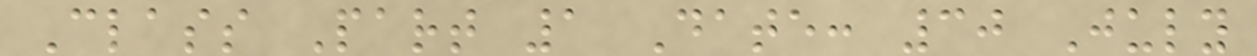Class Part 1 Date: 30 July
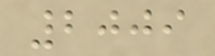2009
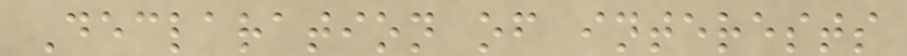Declaration of interests
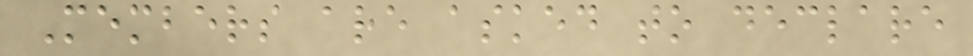Members are asked to declare
